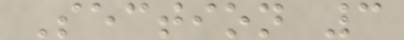Section 3
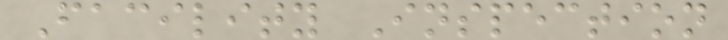Facility Inspection
